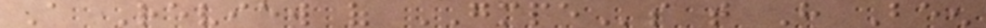A Review of GMPEs that Have Been
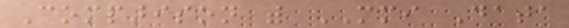Comparison with MMI Data
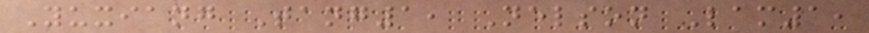Yuxiang Tang1, Nelson Lam1,
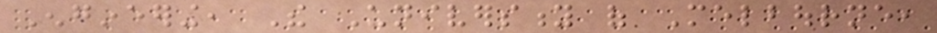Engineering, The University of Melbourne,
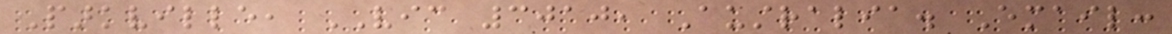Parkville, VIC 3010, Australia. Email:
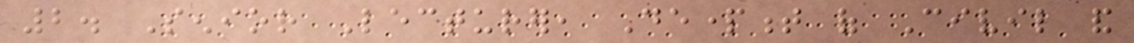2. Senior Lecturer, Department of Civil and
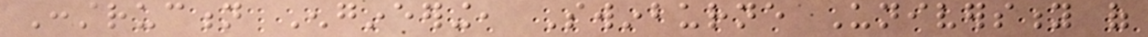Construction Engineering, Swinburne University of
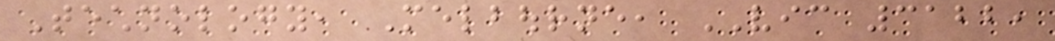Technology, Melbourne, VIC 3122,
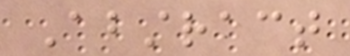Abstract
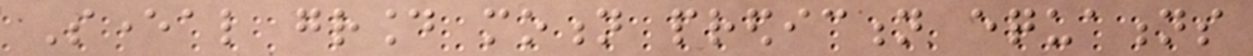Several ground motion prediction equations
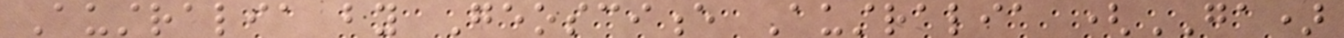Australia by Geoscience Australia (GA)
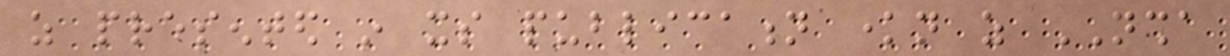as presented in its publication known as NSHA
